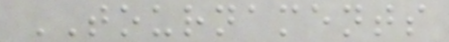TOURNAMENTS
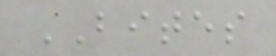BITES
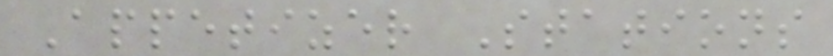Appetizer Stations
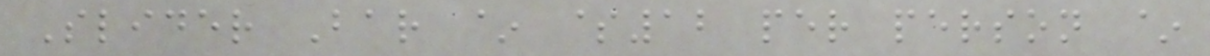Slider Bar ~ $12 per person ~
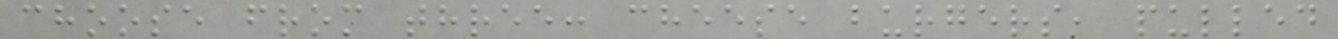choose from three: cheese burgers, pulled
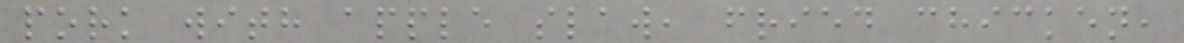pork with apple slaw, fried chicken,
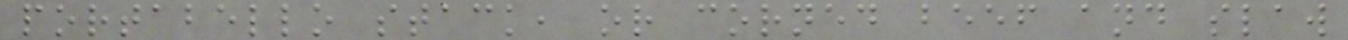portabello stack, or corned beef and slaw
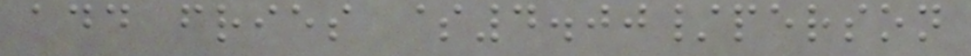add fries $4.00/person
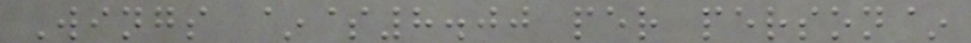Wings ~$8.00 per person~
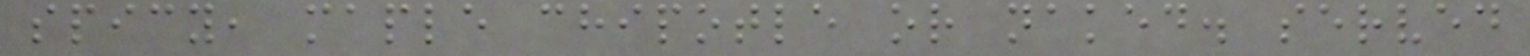spicy, maple chipotle or naked. served
